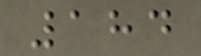184
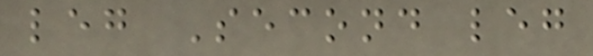leg Second leg
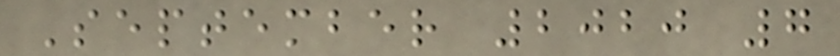September 2020 7
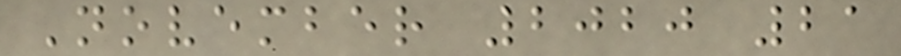November 2020 21
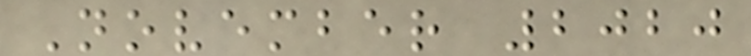November 2020
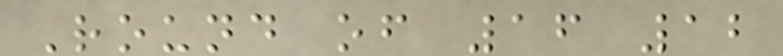Round of 16 12
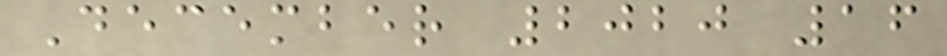December 2020 16
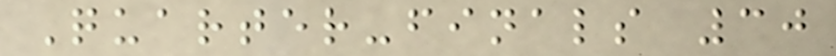Quarter-finals 30
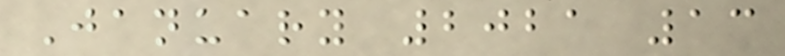January 2021 13
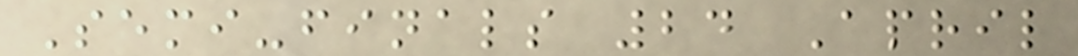Semi-finals 24 April
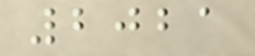2021
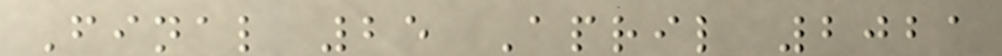Final 25 April 2021
